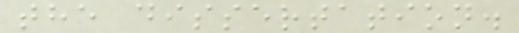the dissertation.
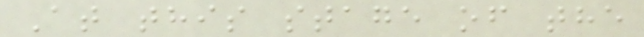At this stage of the
